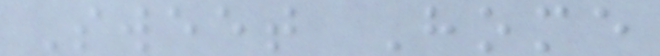Sweet Home
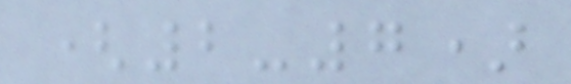(2-7)
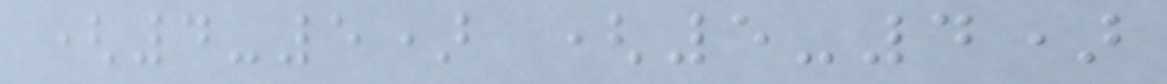(4-5) (5-4)
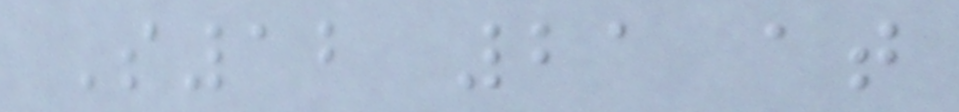S12 21 at
